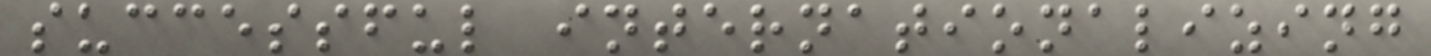successful internationalizing
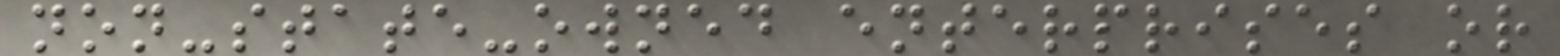non-state-owned enterprises or
